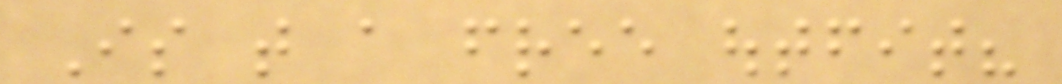Is that a free outfit?
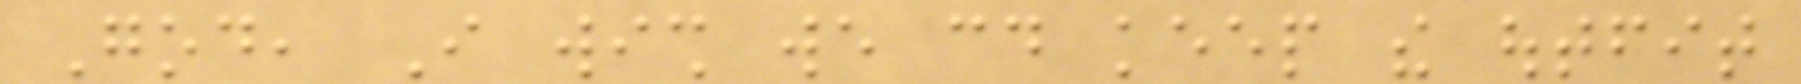God, I wish we could keep the outfit
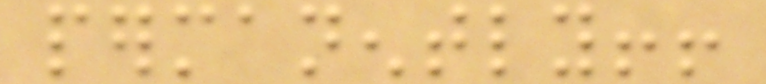permanently!!
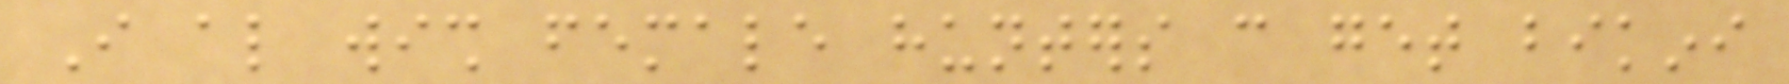I also wish female hunters can get bikini
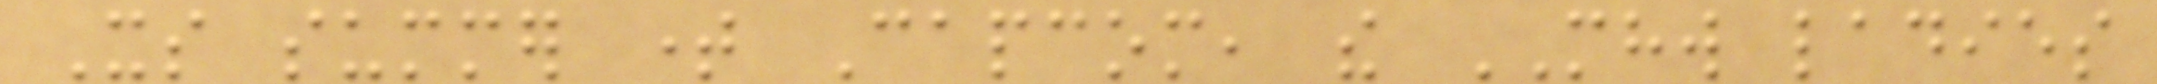Its summer time Capcom, the MHW ladies
